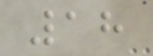18
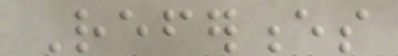References
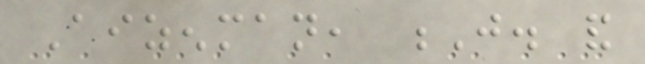Aizenman, J. and
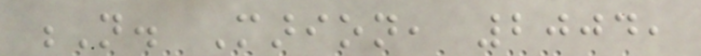N. Marion, 2004,
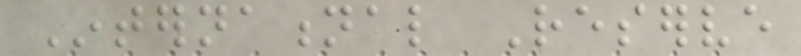International Reserve
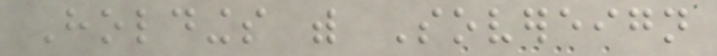Holdings with Sovereign
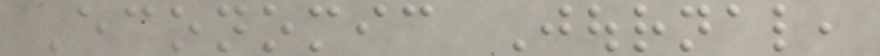Economic Journal,
